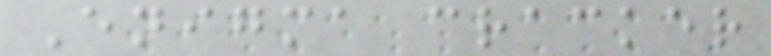Enigma cracker
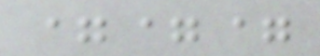===
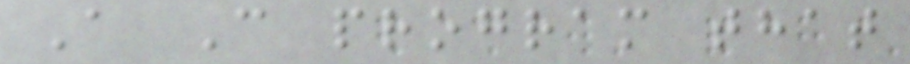A C program that
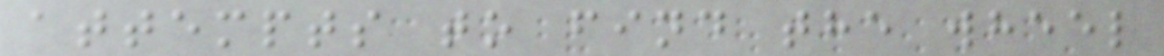attempts to find the wheel
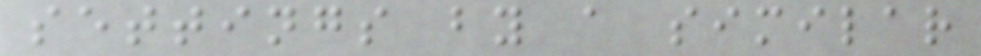settings by a similar
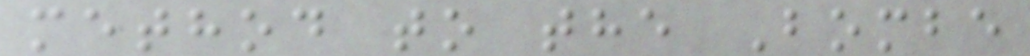method to the Bombe
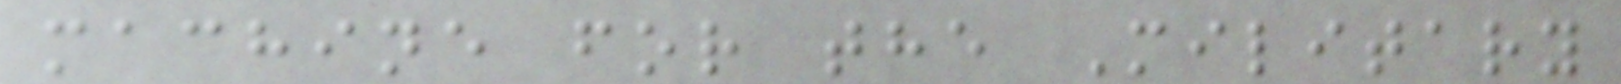machine for the Military
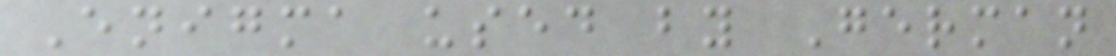Enigma used by German
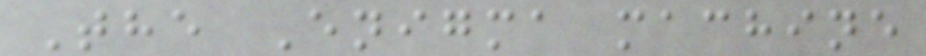The Enigma machine
